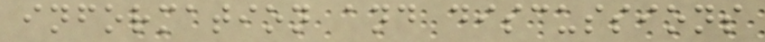information and discussions
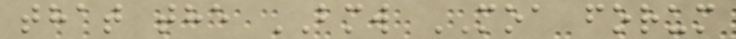that the BMW MOA forum
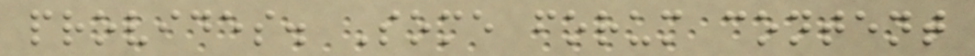provides. Some forum content
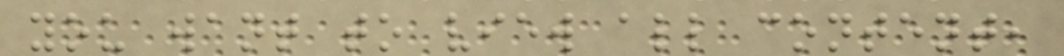you want to view all content,
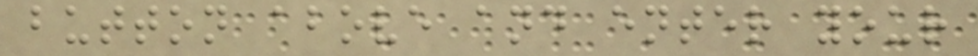button above and enter your
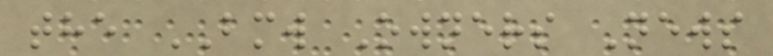the BMW Owners News
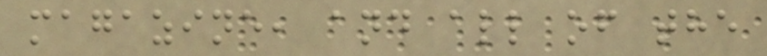magazine, and all of the
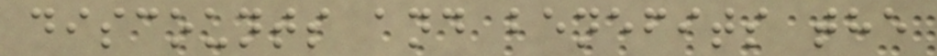discounts and benefits the
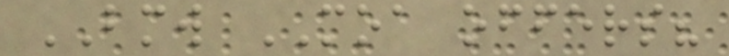BMW MOA offers?
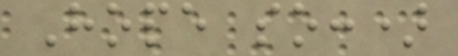Hope so:)
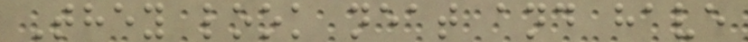They look neat and have
